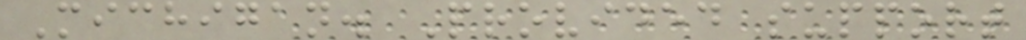Michigan. Provided support
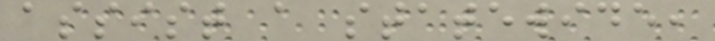assist a statewide,
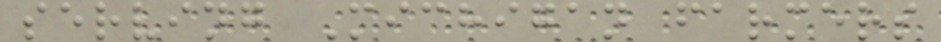serving Michigan farmers
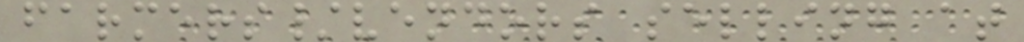farmers/vendors selling at
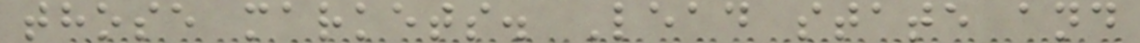those markets. Lead state and
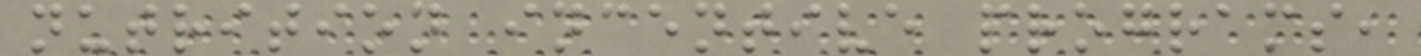nutrition incentive programs,
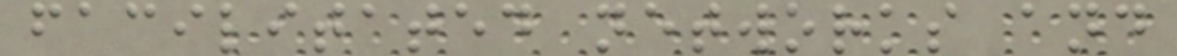facilitated networks and
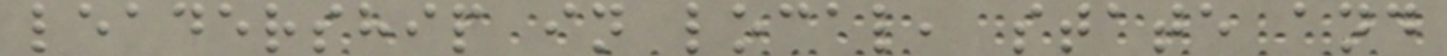leadership in local, state and
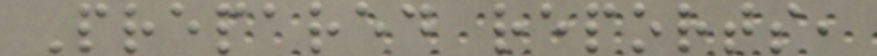Prepared reports,
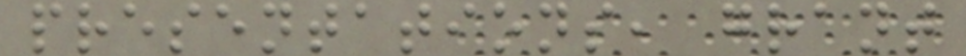presentations, grant
